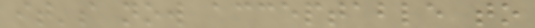it's now acceptable to
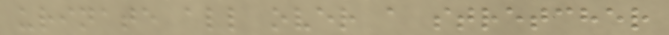urinate all over a stretcher
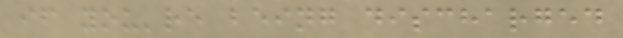if you're being discharged
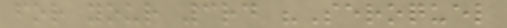for your 3rd "Seroquel
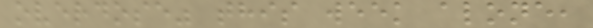overdose" this week alone,
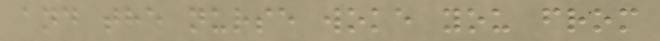and the nurse woke you from
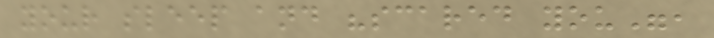your sleep and "scared you",
